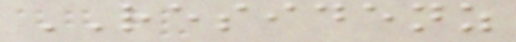RESIDENZ
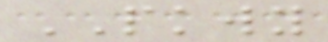PKWY
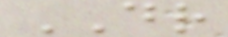DR
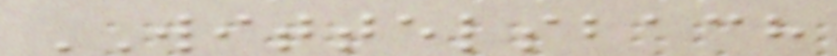WITTELSBACH
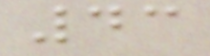43
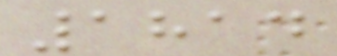1814
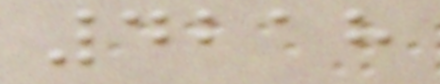4218
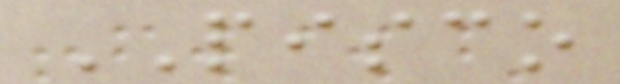PISCO
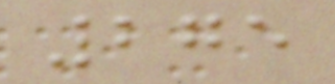275
